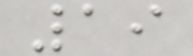19
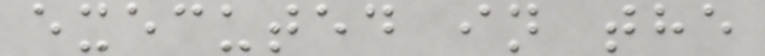executed in the
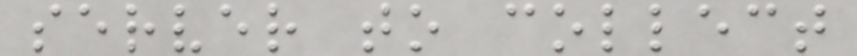server to collect
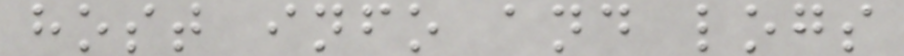host info and logs
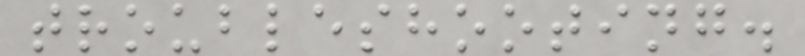troubleshooting.
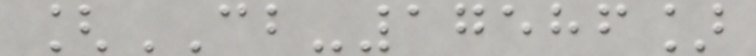[CB-17586]
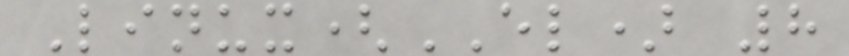Linux(EL) 8
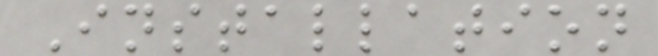Installation
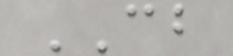CB
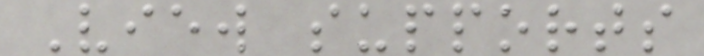View supports
